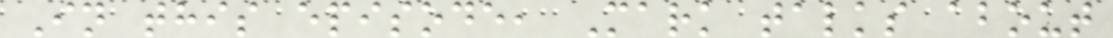In this episode, Mark talks about
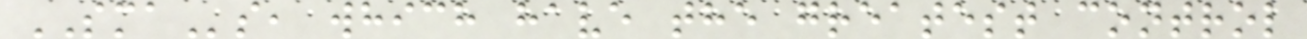SMAs, which have the greatest control
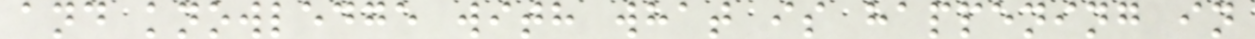and knowledge with what is happening in
